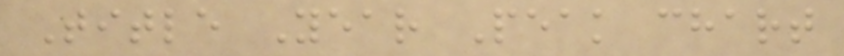Title Year Peak chart
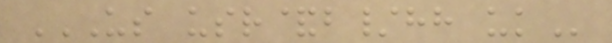US USR&B/HH UK
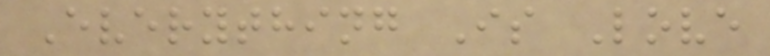Everything Is Love
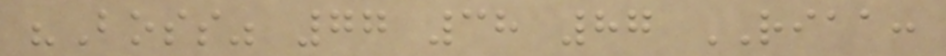"Boss" 77 38 87 RIAA:
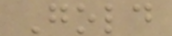Gold
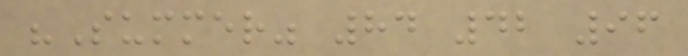"Summer" 84 42 96
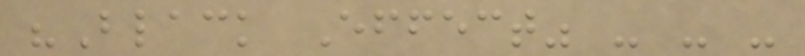"Black Effect" - - -
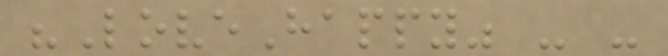"LoveHappy" - -
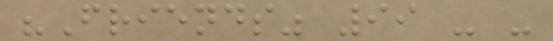"Friends" 99 - -
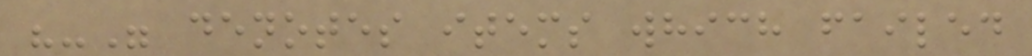"-" denotes items which failed
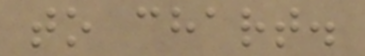to chart.
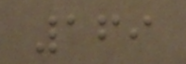169
